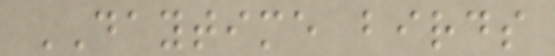DAYTIME birds
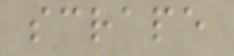scrape
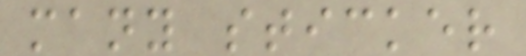many sticker
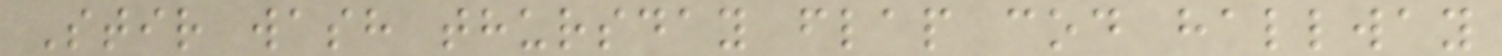Stir wash thursday flap cod hallway
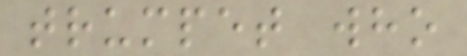trumpet who
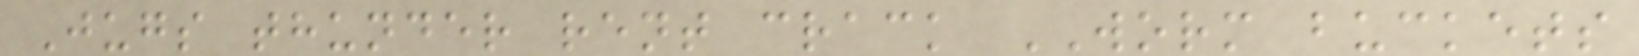Jugs thunder rent crack WORM buckets
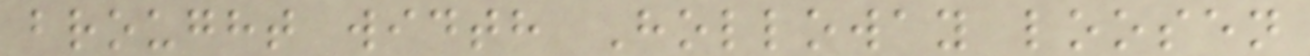brought width Holloway loosen
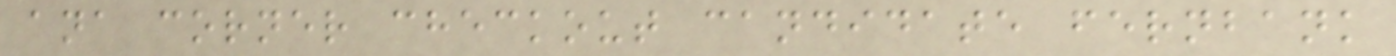ana corner checkout candidate fernbank
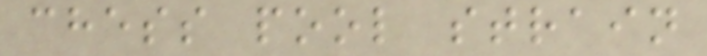chess pool strain
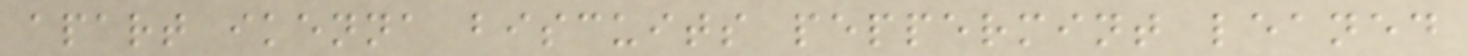apart ikenna biscuits peppermint leaned
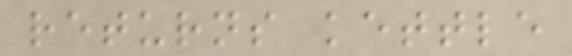returns kettle
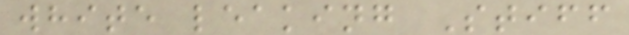white leaking Stiff
